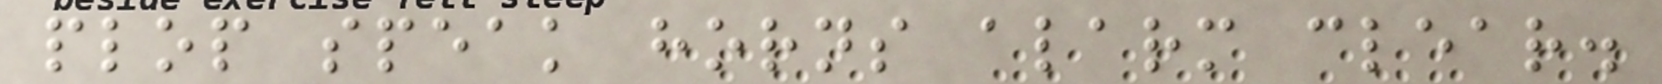plop speak horns alarm clear.
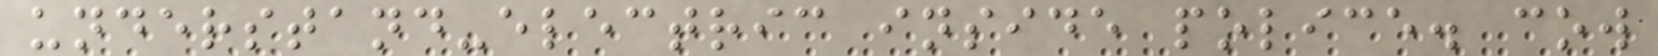understand-electric inside police. cow
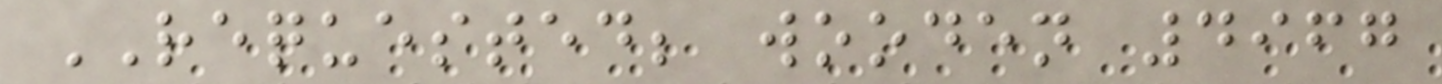REQUESTED; wooden 4967
